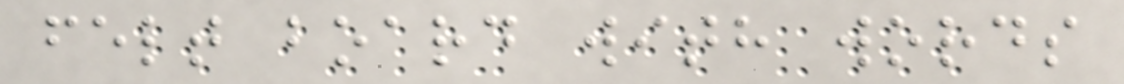felt board with words
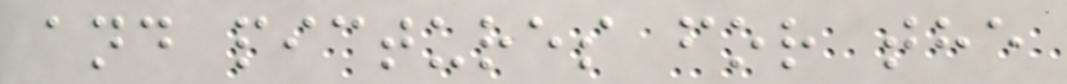and pictures for the
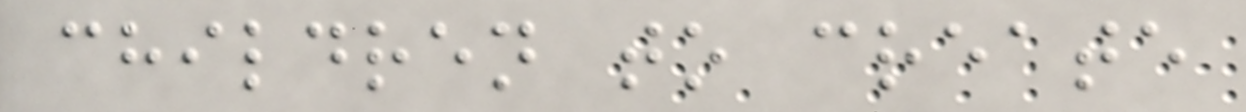children to create
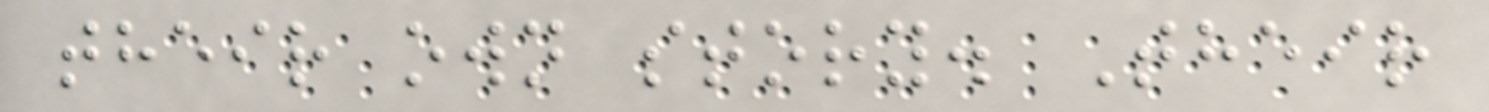their own story. Their
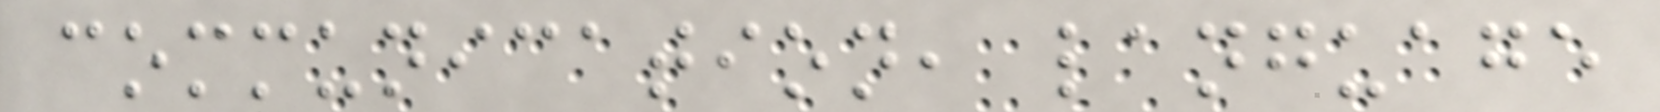communication, language
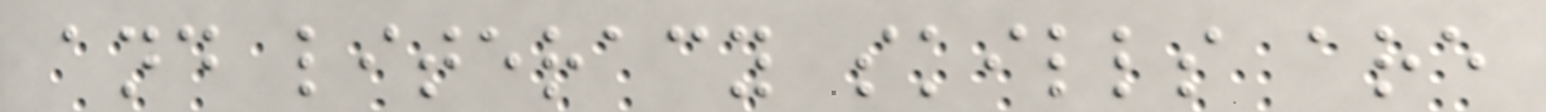and literacy skills are
